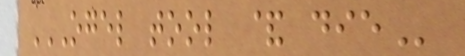OGEL TOOL & DIE
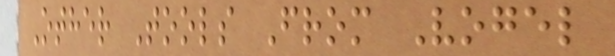Other Tools From Vogel
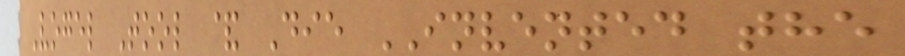Vogel Tool & Die INVENTED the
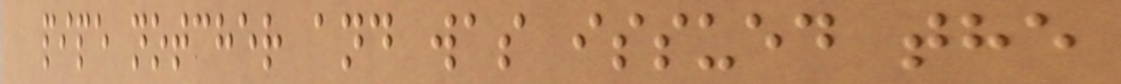pipe notcher and was issued the
